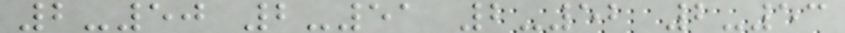2-50 2-51 2-52 2-53
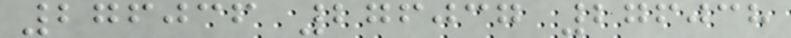276036 276037 276038
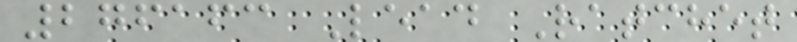276163 Lead Ratchet
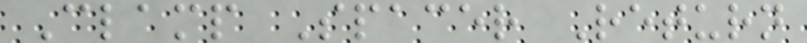Clamp Spacer Return
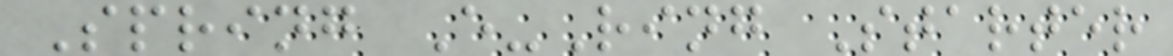Spring E-Ring Starter
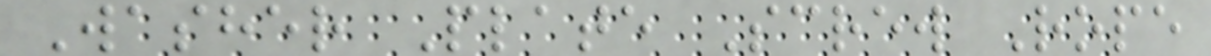Washer Plate Screw Rope
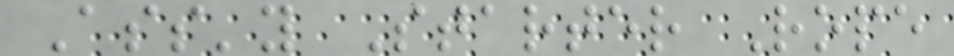Ass'y Starter Rope
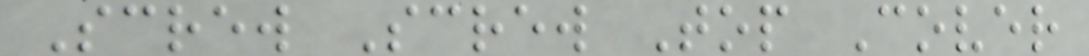Screw Screw Top Cover
